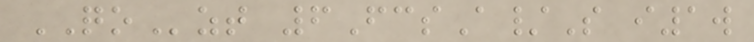QOzt 6FcsA/S i1w
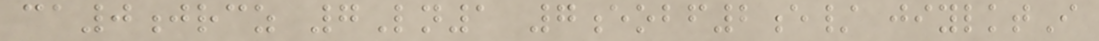ca0jrcz 7Ln1 7eobf2e/ jiylktI
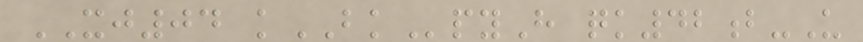XJ04 kBKpyH qk42b-U
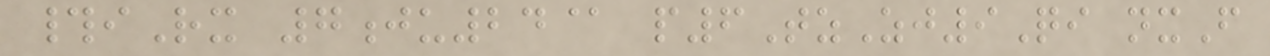#iRx 7ju24@ p6TzZj9Qi nxF
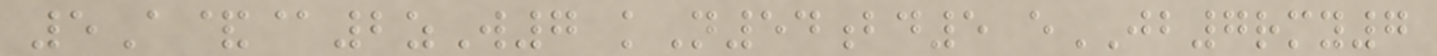5A&@2zW7 kN54bd5 eJB7rmy7
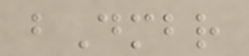bDmbr
